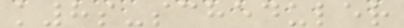k8s-scheduler
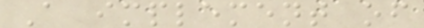A implement of
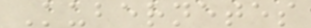Kubernetes
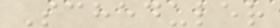Scheduler
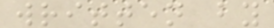written by
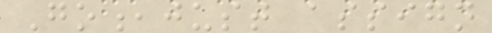Go,just assign
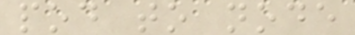pod to node
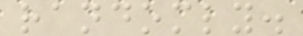randomly.
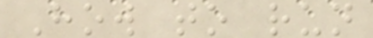How to run
